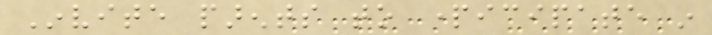Invite parents to participate in
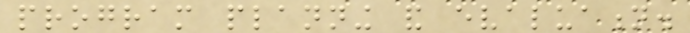program planning and evaluation.
